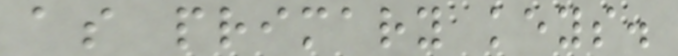as primary keys.
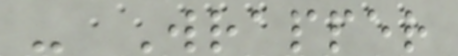- Wrapper
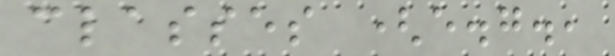classes (e.g.,
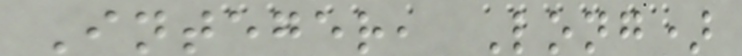Integer, Long)
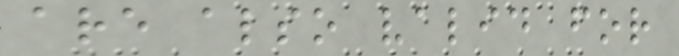are also valid for
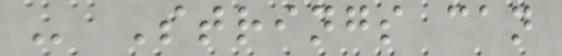- Strings can
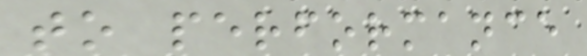to performance
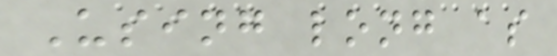Using long as
